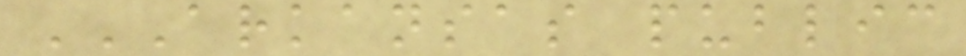ARKANSAS PUBLIC
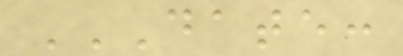DATE:
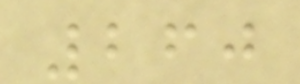260
